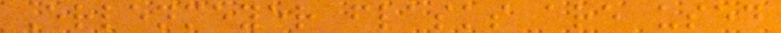Erlenmeyer flasks are used
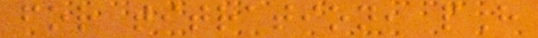for titration, pH
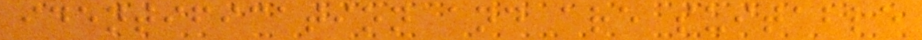identification and are suitable
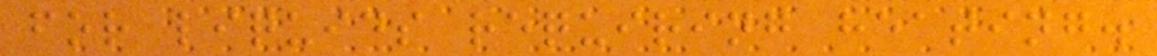for liquids requiring heating.
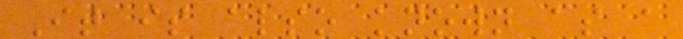It is also known as a
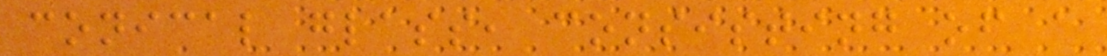conical glass, consisting of a
